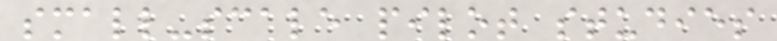small-scale pilot studies
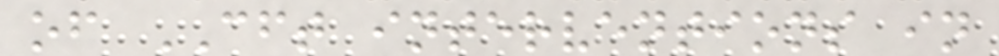of CFT interventions in
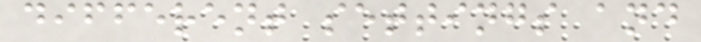different settings and
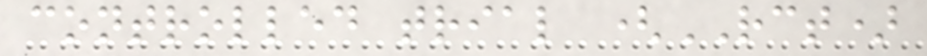controlled trial (RCT)
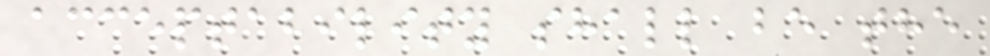acceptability shall be the
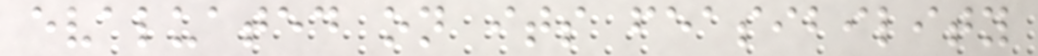evaluated on its feasibility
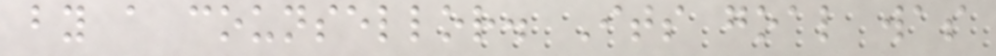by a counsellor. Its goal was
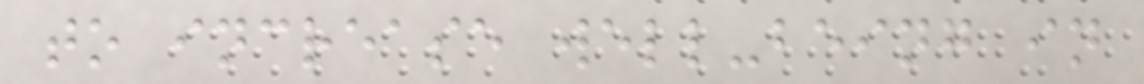to increase well-being in
